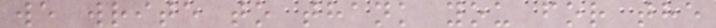we write to thank you for the
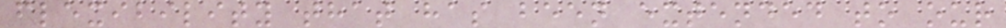flexibility that has been extended to our
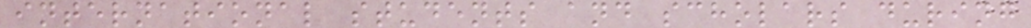international students and scholars during
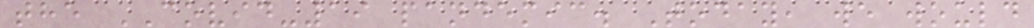the COVID-19 pandemic. Today, we would
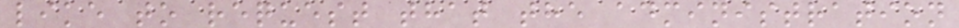like to request that the administration
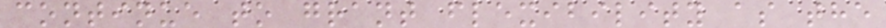continue to grant flexibility as the
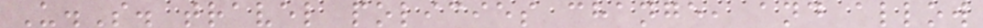U.S. travel policies change, and allow
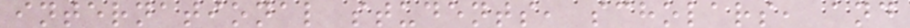international students, scholars, and
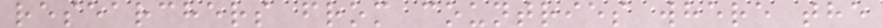researchers from countries where the
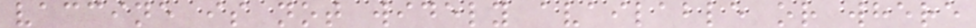vaccine is not widely available or where
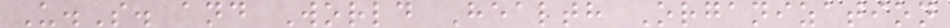U.S. and World Health Organization
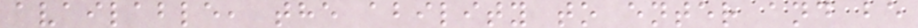available, the ability to enter and be
